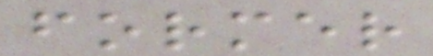former
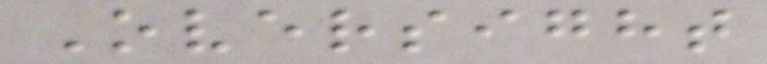Oversight
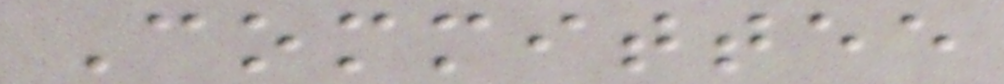Committee
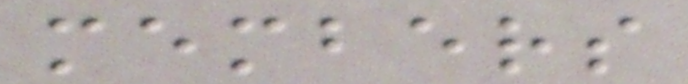members
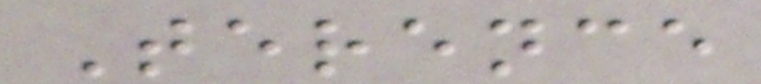Terence
